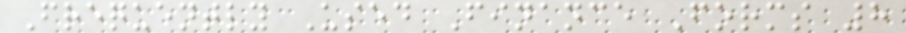Frequently Used Finance Forms 8
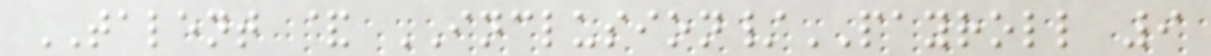TALENT & INCLUSION/PAYROLL 9
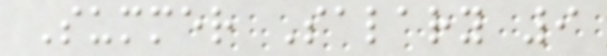Summer Salary 9
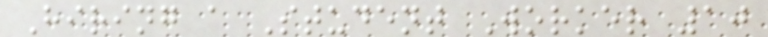Hiring a Student Worker 10
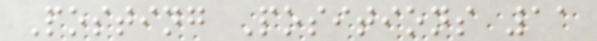Posting Positions 11
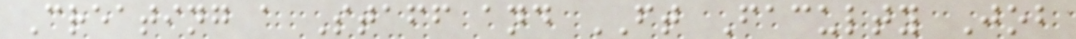Creating a Staff and FT Faculty Job
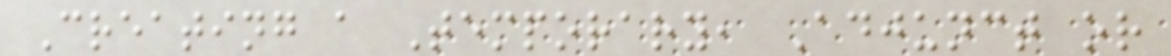Creating a Temporary, Adjunct or
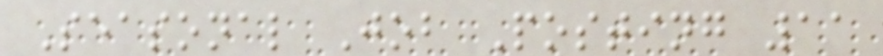Seasonal Job Posting 11
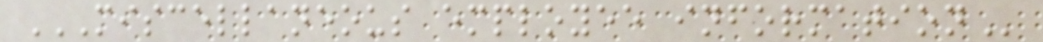MISCELLANEOUS EMPLOYEE INFORMATION
